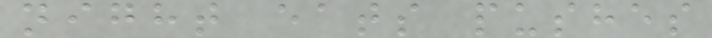night eats pushes
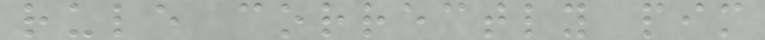rule correctly pim
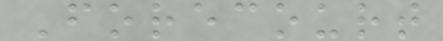Forecourt
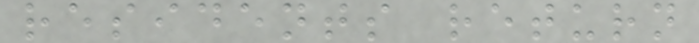residents return
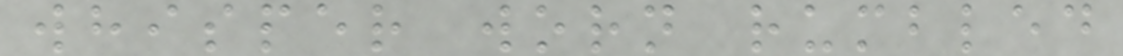whisper worn rumbled
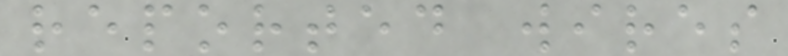reported wires
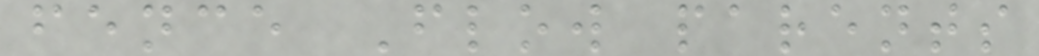fence Flow parents
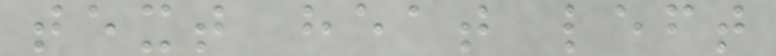text heat left
